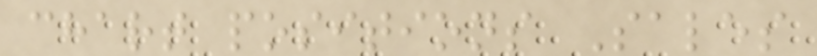chart positions Sales
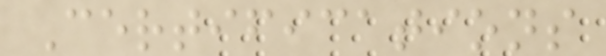Certifications
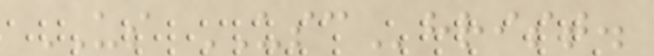US USChrist.
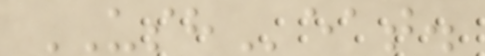USHeat.
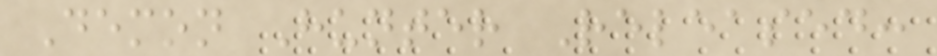Demon Hunter Released:
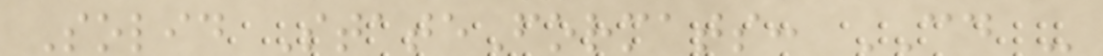Solid StateFormats: CD -
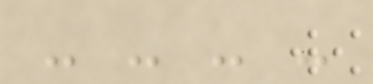- - - -
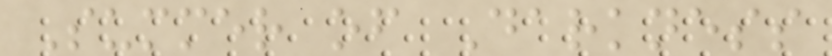Summer of Darkness
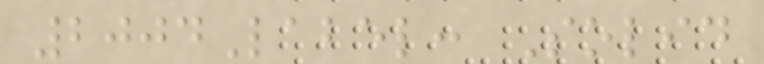2004Label: Solid
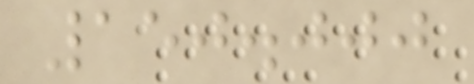150.000
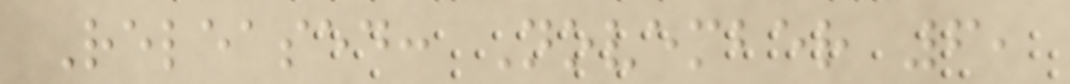Released: November 6,
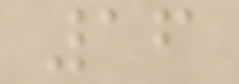16
